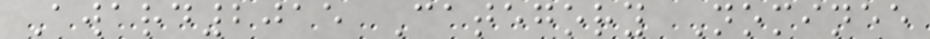Award2015 Category Nominee
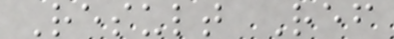Result Ref
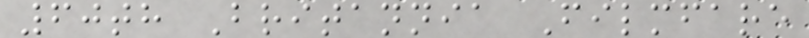60th Britannia Filmfare
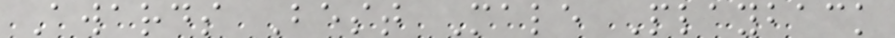Awards Best Male Playback
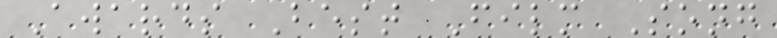Awards Best Film Song
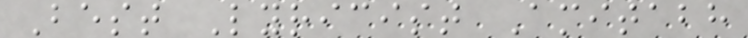Best Lyricist Amitabh
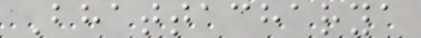Bhattacharya
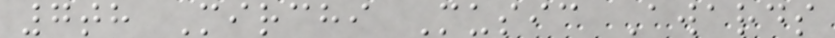7th Mirchi Music Awards
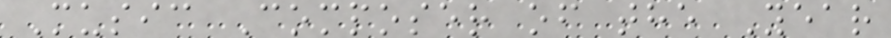Music Composer of the Year
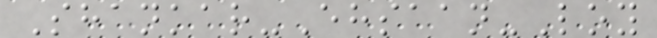Shankar-Ehsaan-Loy
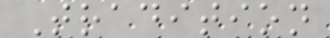Tradition
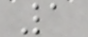1
